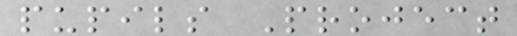pupils Project
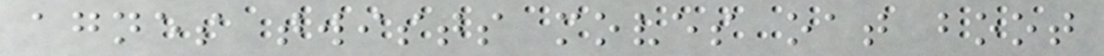agnes twists moves oat boot
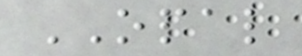OPAL
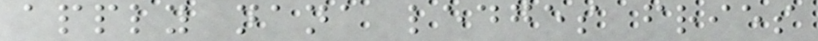apply nana ledges fries
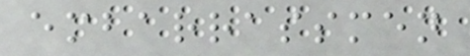embarrassmen
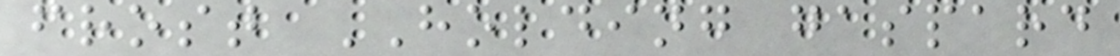frost HOLDING gaspard
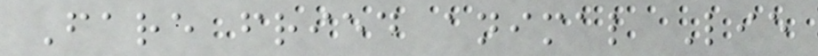Fare fried animal Lie
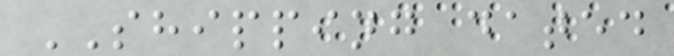SHIPPING dated
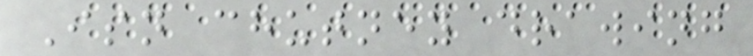Isn chutney drawing
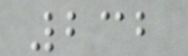232
